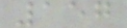157
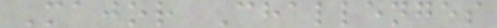Major Challenges
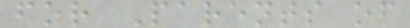for Parents of
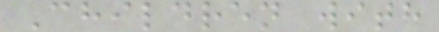Children with
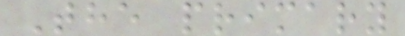The primary
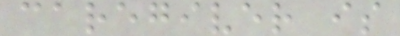caregiver is
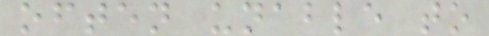often unable to
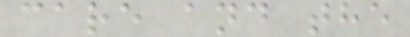care and the
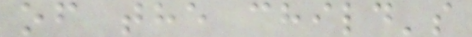of the child's
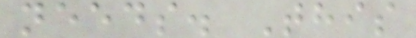needs. This
